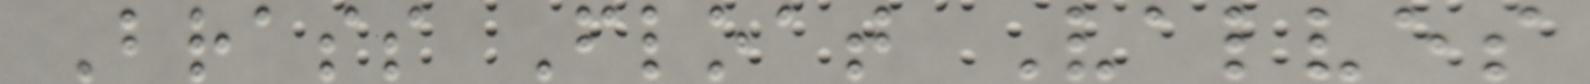Brass Float Valves
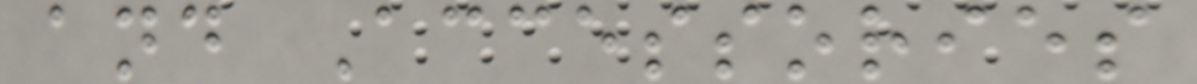and Accessories
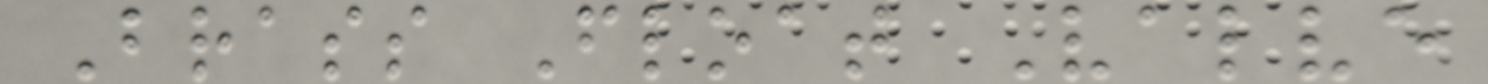Brass Float Valve
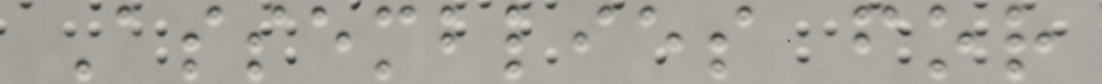Assemblies for
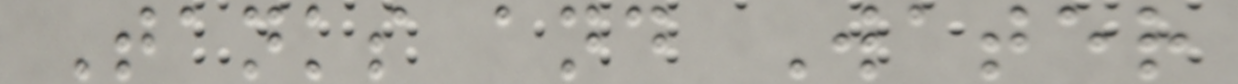Tanks and Water
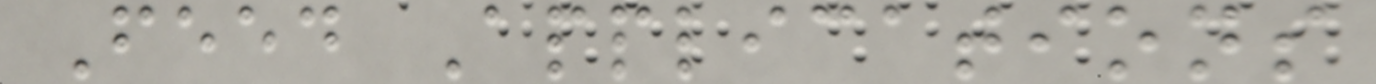Feed Applications
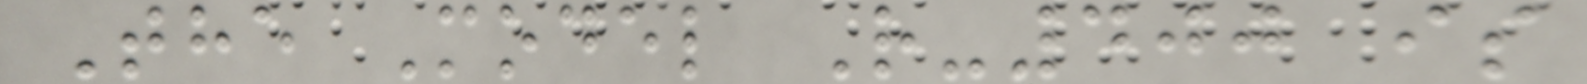The Model R-400 is
